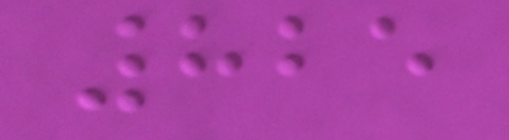825
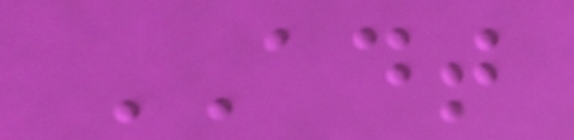ADT
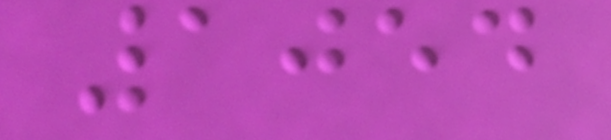1054
